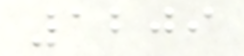1209
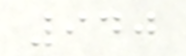940
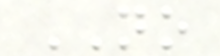NO
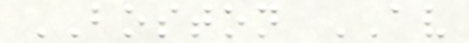BOSTON AV
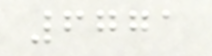6771
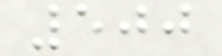500
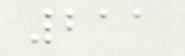211
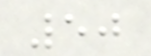50
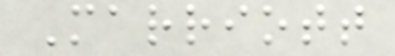Marriott
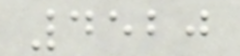4520
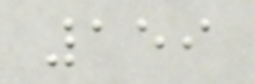159
